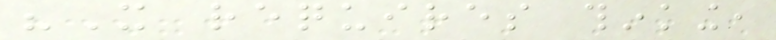"It requires thinking,
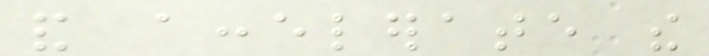and accelerate the
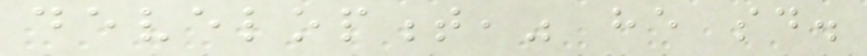development," he said.
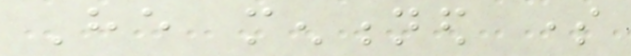He mentioned some
